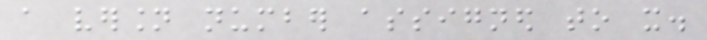a version number assigned to it.
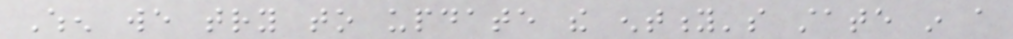When we try to update the entity's state in a
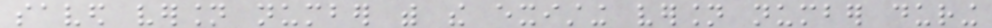saved version number with the existing version number during
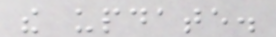the update.
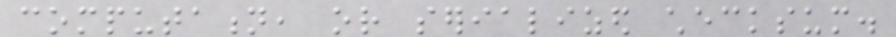computation, or serialized checksum.
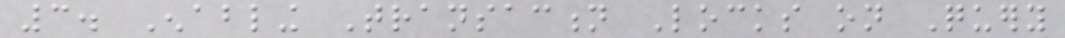3. Enabling Transaction Locks on Query
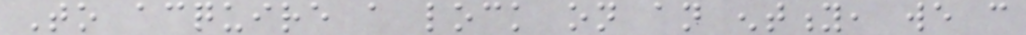To acquire a lock on an entity, we can
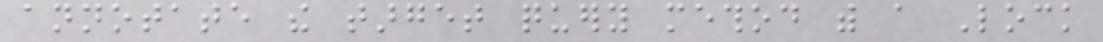annotate the target query method with a Lock
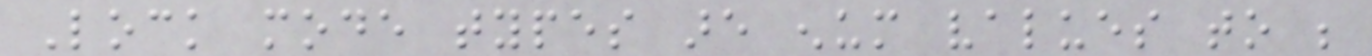Lock mode types are enum values to be
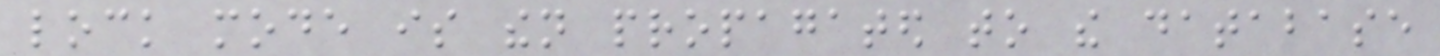lock mode is then propagated to the database
